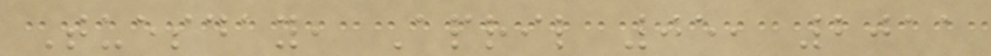Tuesday, April 05, 2011
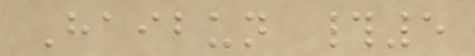Haibun #5
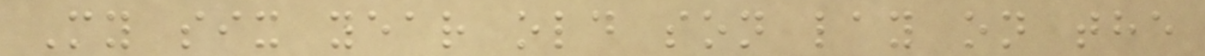My six year old son lay on the
